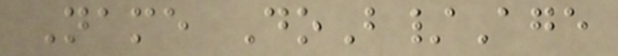Name DoB/Age
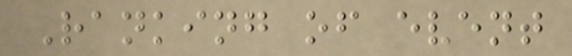Ranking of event
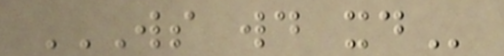WS WD XD
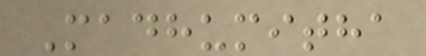Madhumitha
